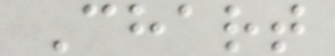Chart
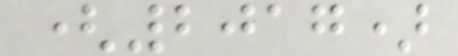(2017)
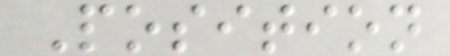Position
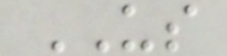US
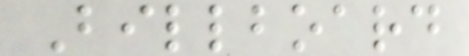Billboard
